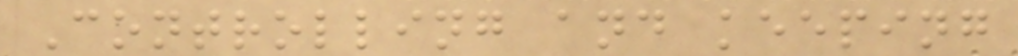Controlling and keeping
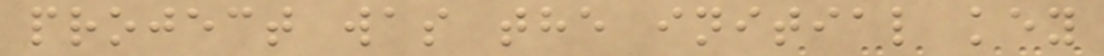project was the initial key
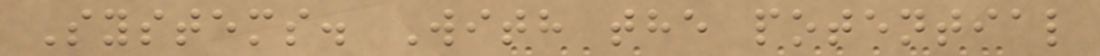Systems. With the potential
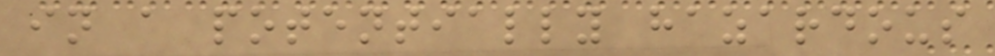in a potentially hazardous
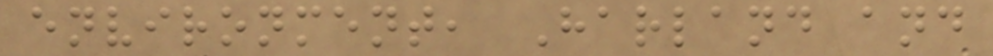environment, Harland and
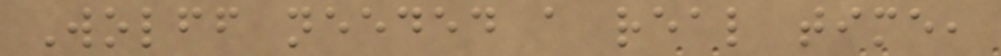Wolff needed a real time,
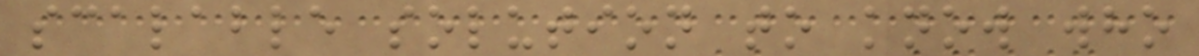scalable solution to know who
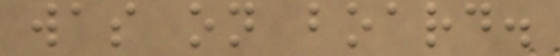was on board.
